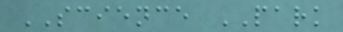SCIENCE PARK
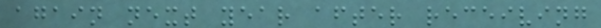again next year after receiving
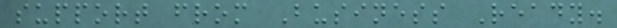support from Business Ready.
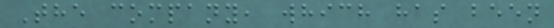The company, which has been
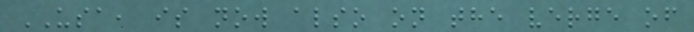USA, is now also on the verge of
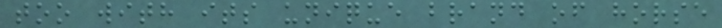too with its unique brand of horse
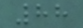88
